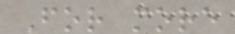For more
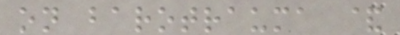on barotrauma &
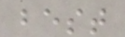best
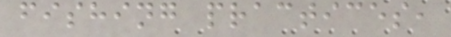fishing practices,
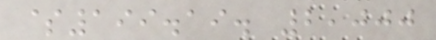$199.19. 2,000
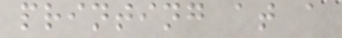printing at a
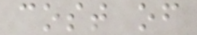cost of
